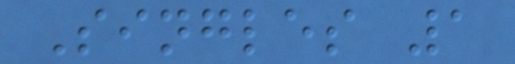Singles 1
